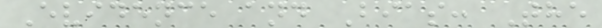Evidence and Bias: The
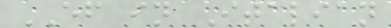EF in Italian
